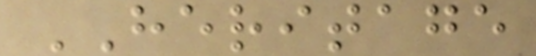HERITAGE
